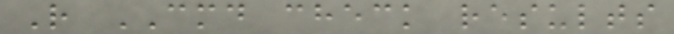R CMD check results
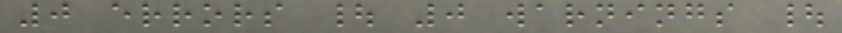0 errors | 0 warnings |
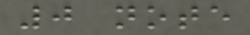0 note
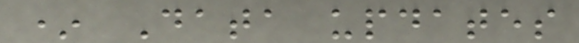* Data updates
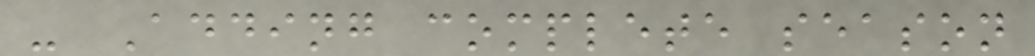- Adding complete season
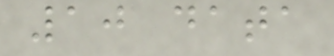10 data
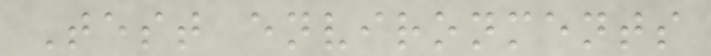Test environments
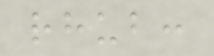rhub:
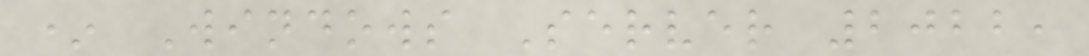* Windows Server 2022,
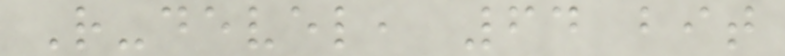R-devel, 64 bit
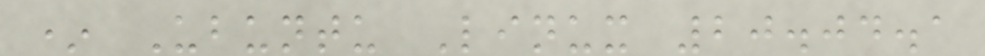* Ubuntu Linux 20.04.1
